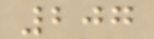207
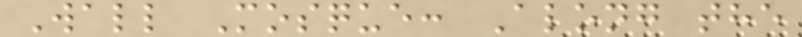Wall Mosque: Along the
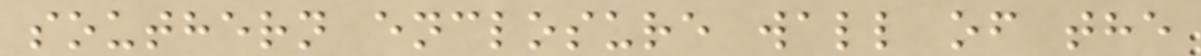southern enclosure wall of the
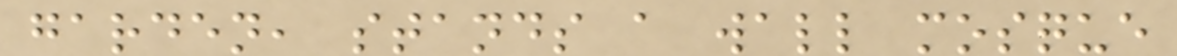garden, stands a wall mosque
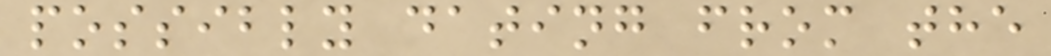possibly dating from the
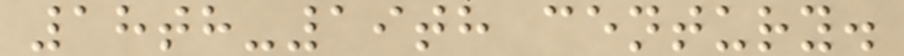18th-19th century.
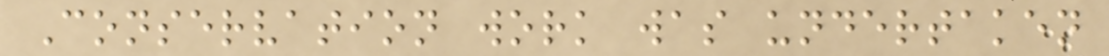Conservation work was undertaken
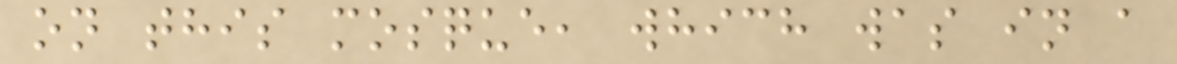on this mosque, which was in a
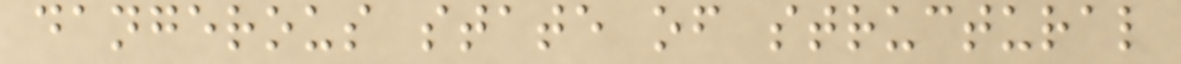dangerous state of structural
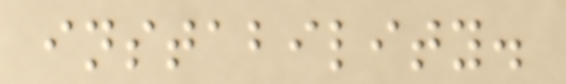instability.
